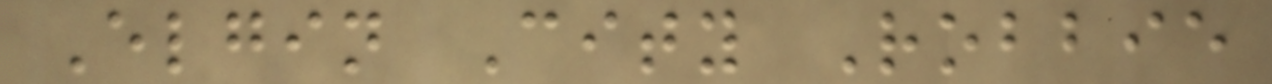Elgin City Robbie
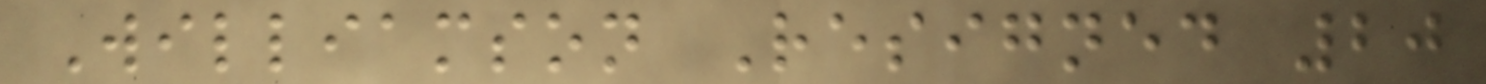Williamson Resigned 20
